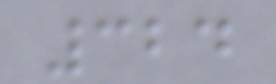324
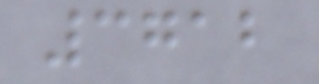3712
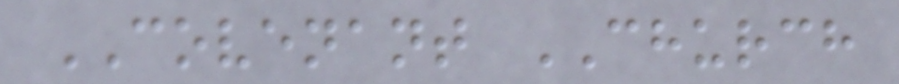COVENANT CHURCH
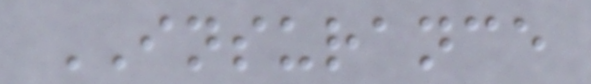INSURANCE
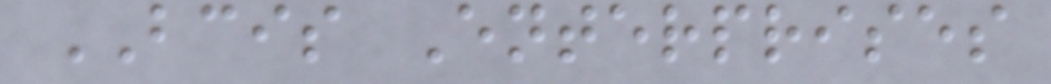BCIS Enterprises
